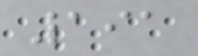191
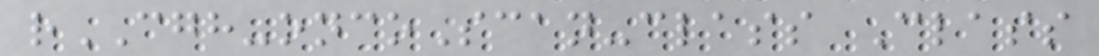rCGH-oncoScan-class Class
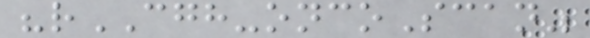"rCGH-oncoScan"
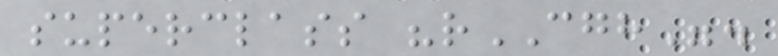superclass "rCGH".
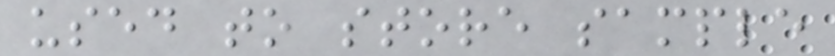used to store sample
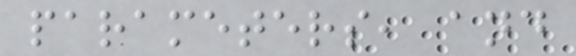parameters, and
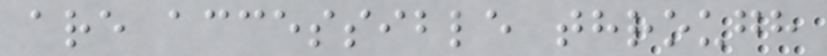are accessible through
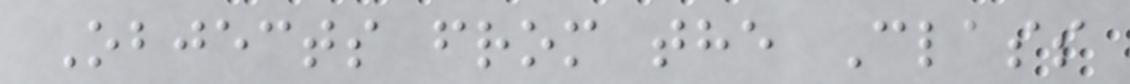Objects from the Class
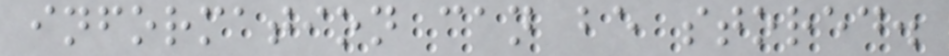information can be stored.
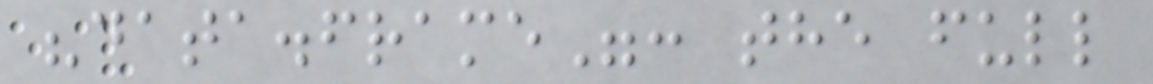"data.frame": the full
